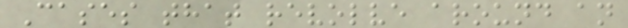Cases that revolve around an
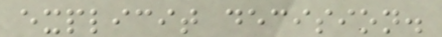explicit decision.
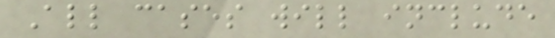All cases will include
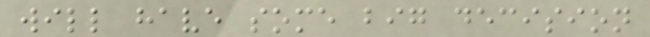will have some big decision
